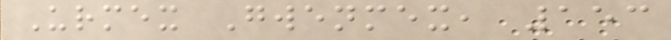Urmex Gwenmex, 153
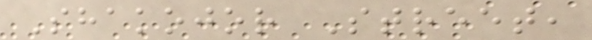Shakojor Street,
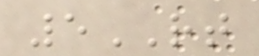5RT
